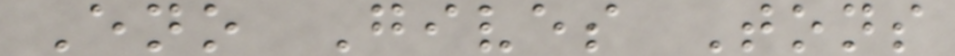Eno Gives Tons
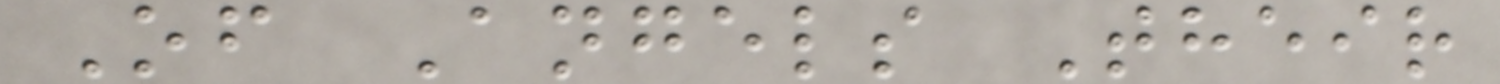Of Angels Their
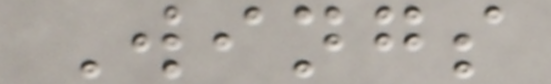Wings
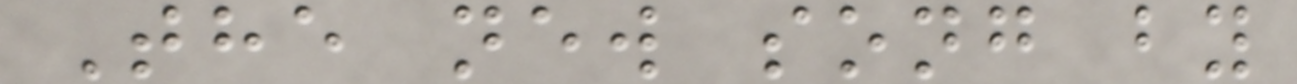The new song by
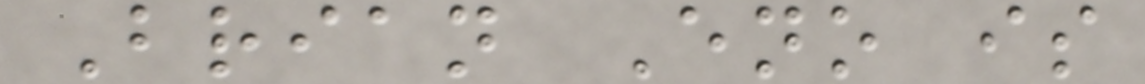Brian Eno is
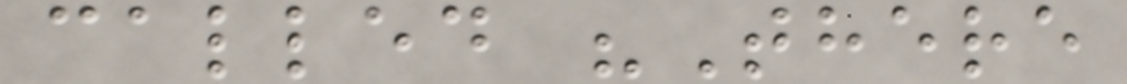called "There
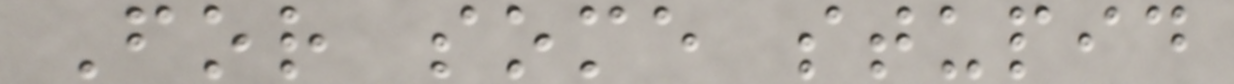For some stupid
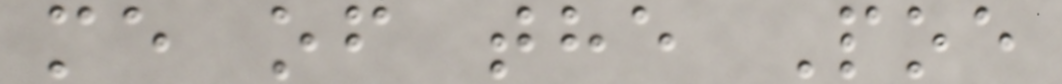me of the Poe
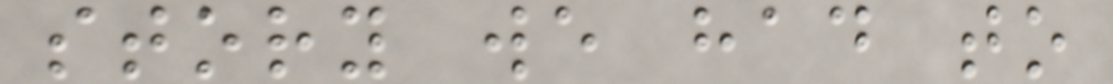story we had to
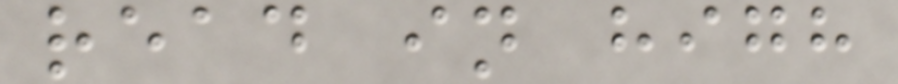read in high
